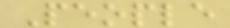People
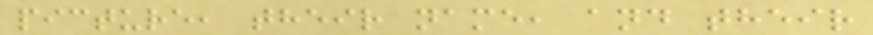picture, their name, and their
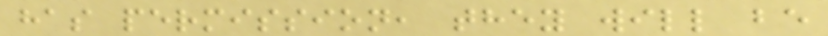has permission, they will be
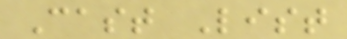Cast List
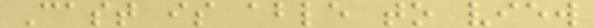Cast is able to view
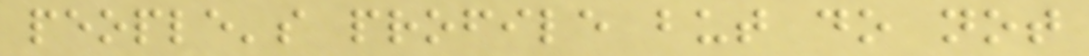people's profile but do not
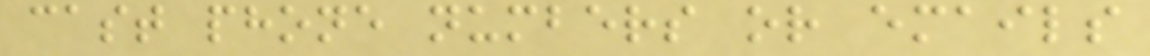cast phone numbers or emails
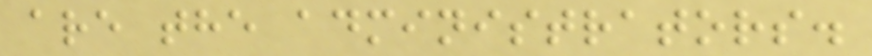are the administrators.
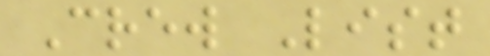Crew List
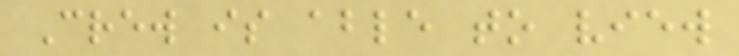Crew is able to view
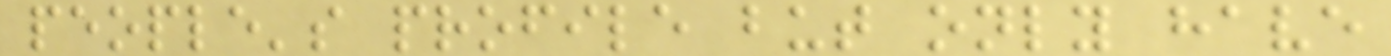people's profile but only have
